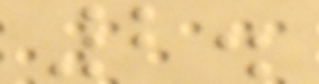2.
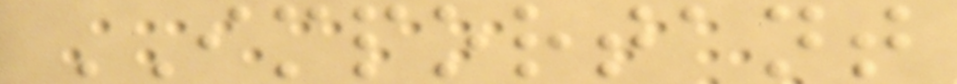IMPORTANT
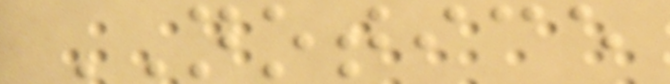NOTICE
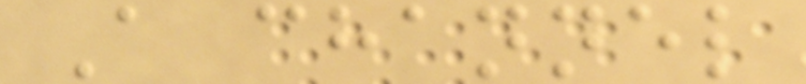A channel
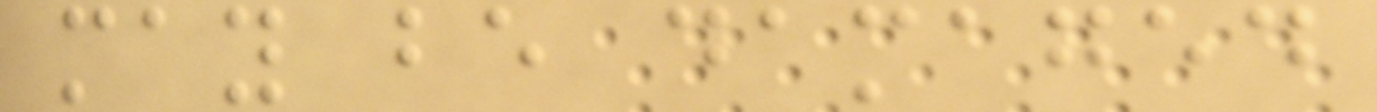may be damaged
